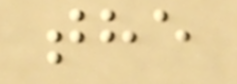the
